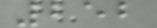252
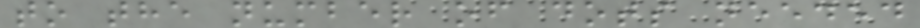to the number of dots needed
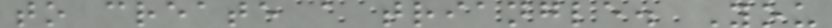to create a triangle. You
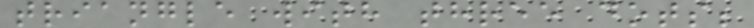triangle with three dots;
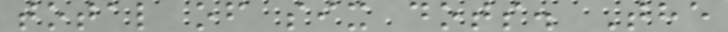total of six dots. The
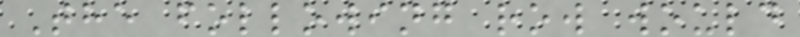The following row would
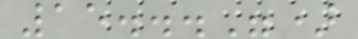15...")
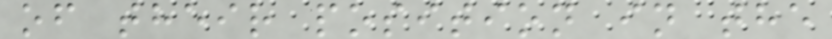of their position in the
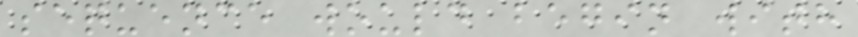sequence would begin with
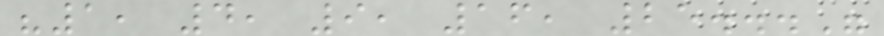"1, 4, 9, 16, 25..."
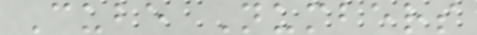Cube Numbers
